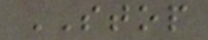STOP
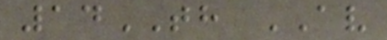14TH AV
